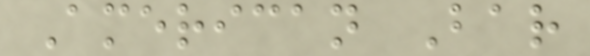American Bar
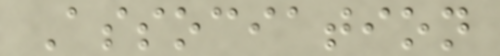Association
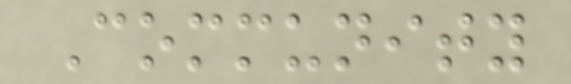Community
